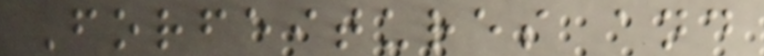Forfeitures and
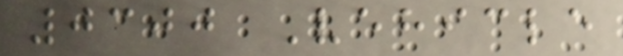0300 Vehicle
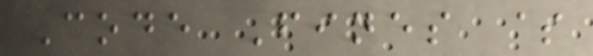Code Fines $
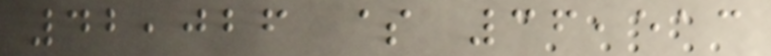42,026 $ 36,513
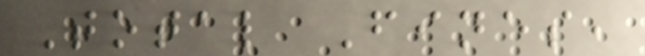Total Fines,
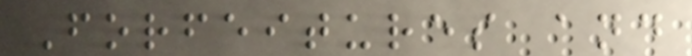Forfeitures and
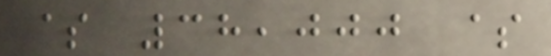$ 38,000 $
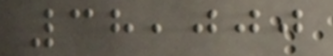38,000
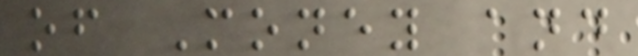of Money and
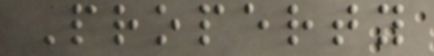Property
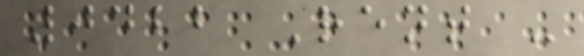0422 Rent -
